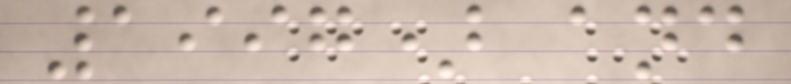1997) and
